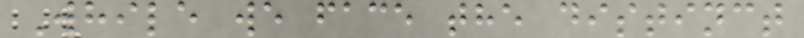While we face the distinct
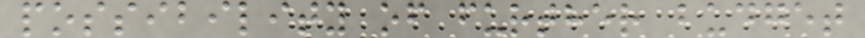possibility of further budget
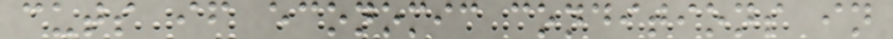cuts if economic conditions in
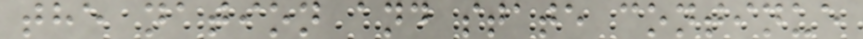the nation and state continue
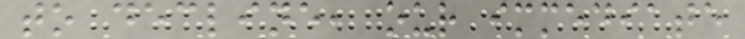to decline, our immediate
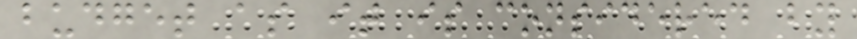budget as it is considered by
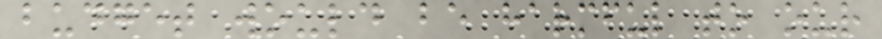budget would be harmful to our
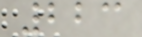223
